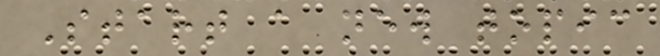Start a new topic
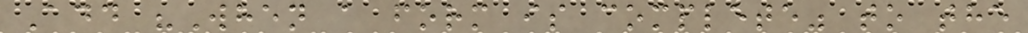Add "When a form is complete" to the
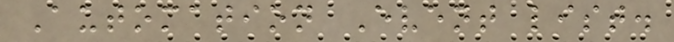Automation Event list.
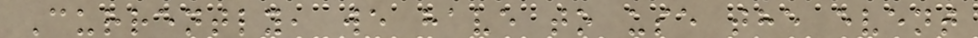Currently, we have to use the event
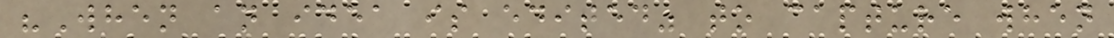"When an idea is edited" to capture when
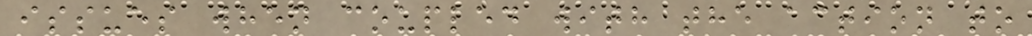issues when coupled with the action to
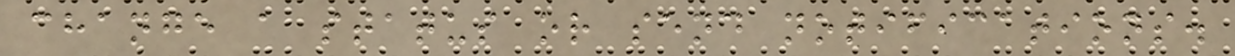change a status or send notifications.
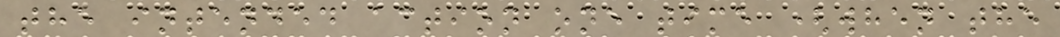the intended action one time (when the
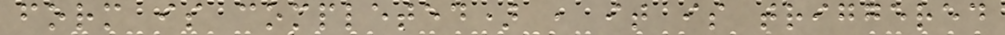form is completed) , it is triggered
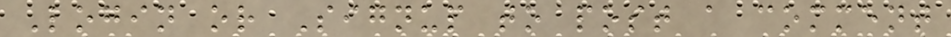Login or Signup to post a comment
